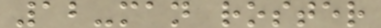12-man roster
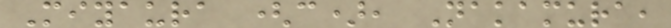Miyaura (c), Nakamura,
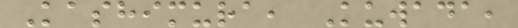Kashimura, Kuwada,
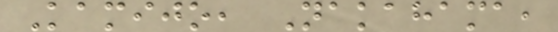Kamijo, Nakahama,
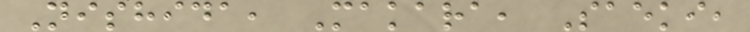Nishida, Makara, Saeki,
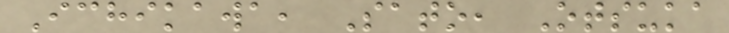Ichikawa, Sato, Otsuka
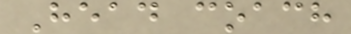Head coach
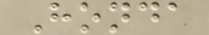Honda
